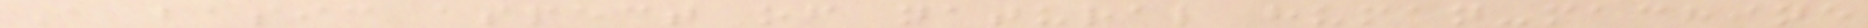A basic aspect of natural human-machine
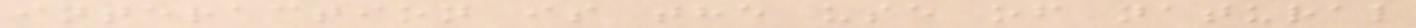interaction is the use of natural
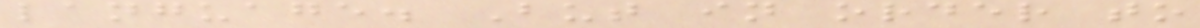language. But in order to
